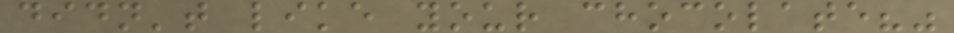didn't like your chocolate?"
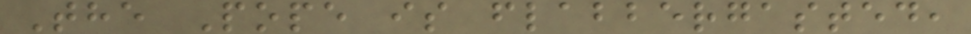The Pope is flabbergasted,
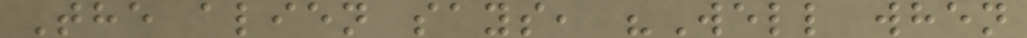The alien says, "Well when
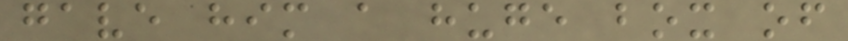gave him a huge box of
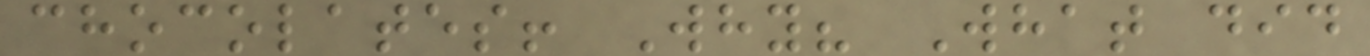chocolates! Why? What did
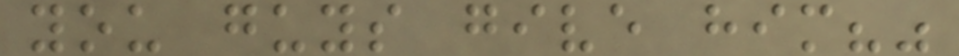you guys give him?"
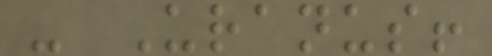- Uranus!
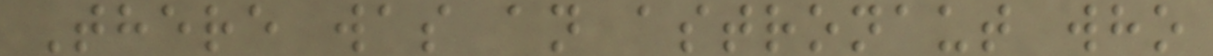There was an astronaut who
